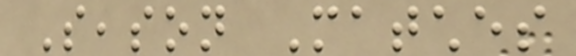Season Matches
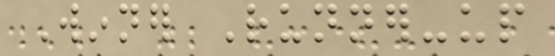Winner Runner-up
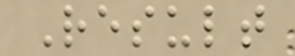Result
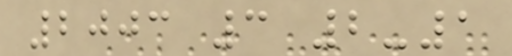2003 3 2-1
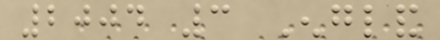2004 3 England
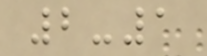2-1
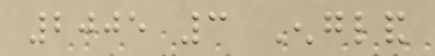2005 3 England
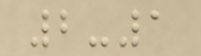2-1
